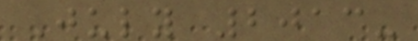July 2013-
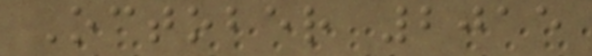October 2015
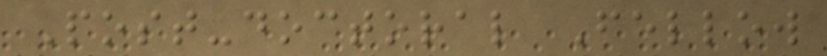Post-doctoral Fellow
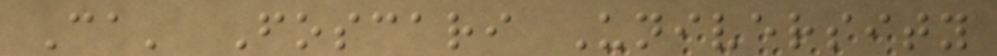Ca' Foscari University
